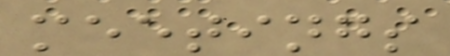meetings
